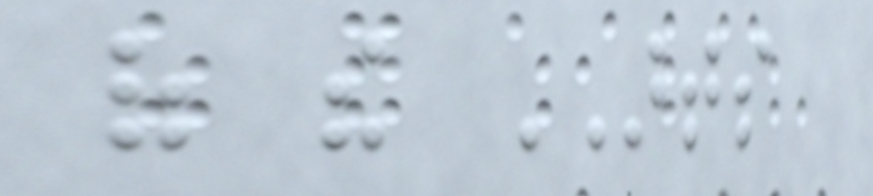of the ARTS
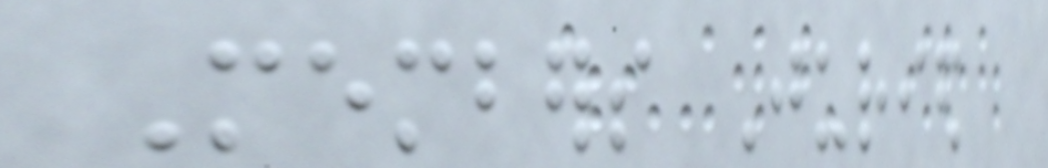Members Juried
